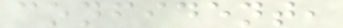confident,
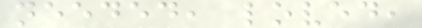needed, loved,
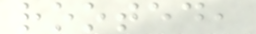rooted,
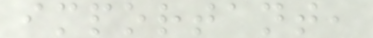important,
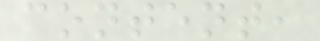content,
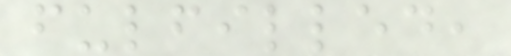fulfilled,
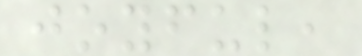joyful,
